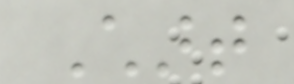Chart
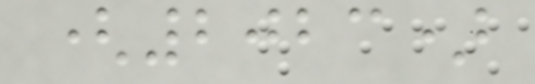(2023)
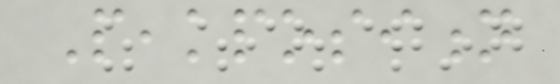Peakposition
